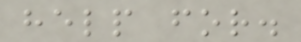help for.
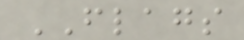FLAGS
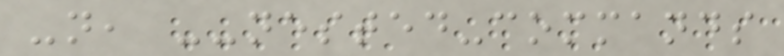-n, --nested-commands
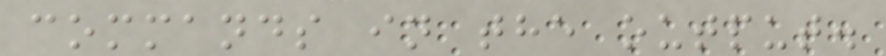commands in the output.
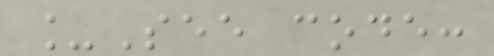_See code:
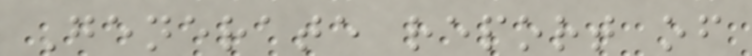Generate report of
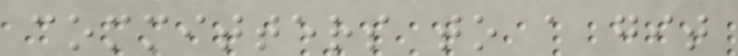committers to a git
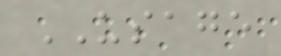USAGE
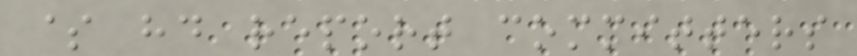$ hd report committers
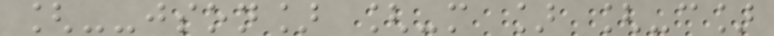[--json] [-m ] [-c]
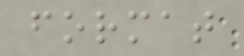format
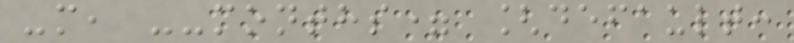-m, --months= [default:
